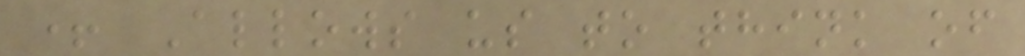+ Allows us to think of
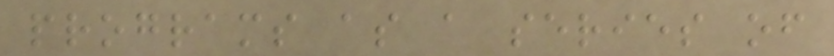programs as a series of
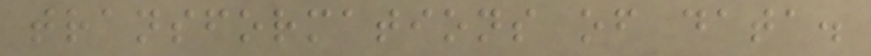transformations of data.
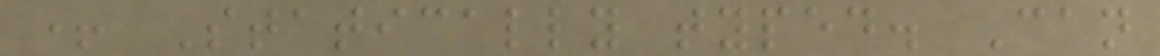+ Statically typed. Can
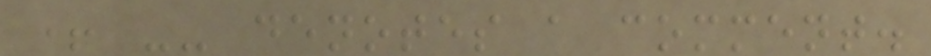+ -- denotes a comment.
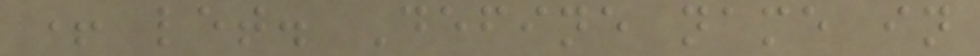+ let. Define name in
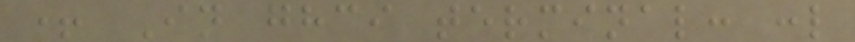+ In ghci terminal: :l
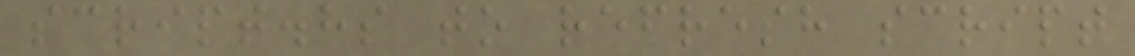script.hs to refresh script
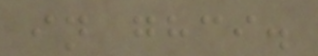in ghci.
